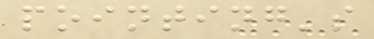pointing's
